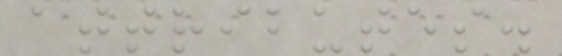attributes.
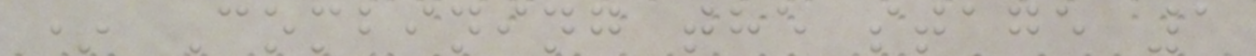* Combining the stage 1
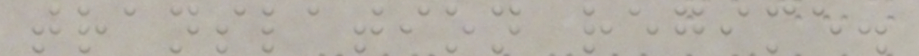translation regime.
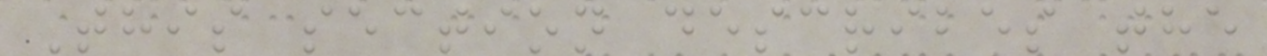This section describes the
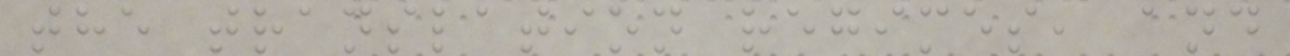the translation regimes, and
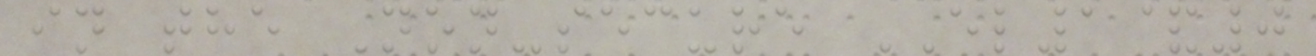in the Non-secure EL1&0
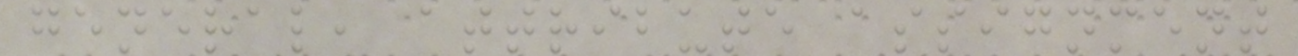general, attribute assignment
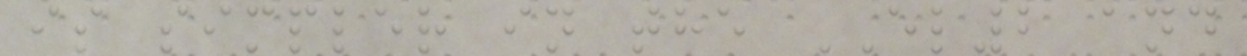is simpler in the EL2 and
